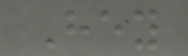Hey
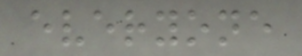everyone
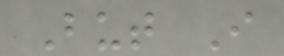But I
